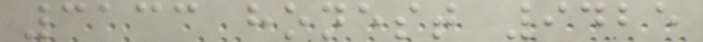3133 honest 9425
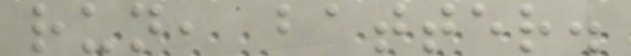run, batter.
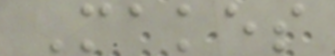Makes
